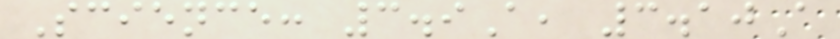Science: 3.9A, 3.10A
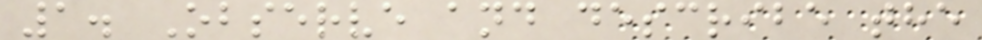1. Observe and describe the
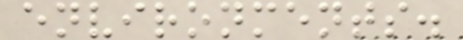environments.
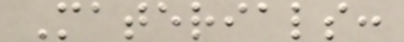Materials:
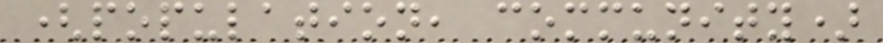(population, community)
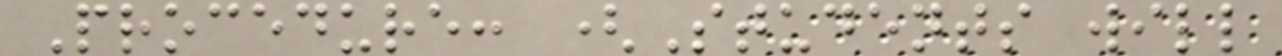Procedure: (Students will
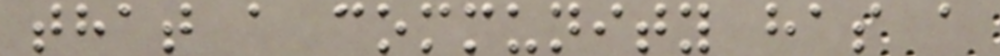that a community has a
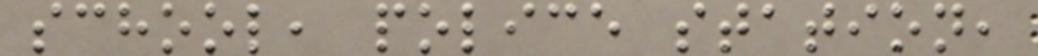school, police station,
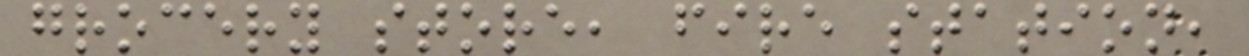grocery store, fire station,
